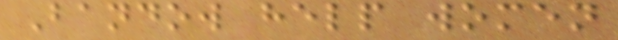Bandow help women
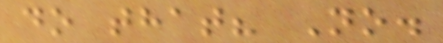do that? No.
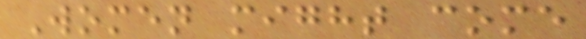Women might come
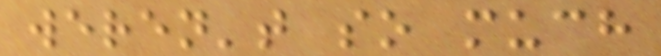weren't so much
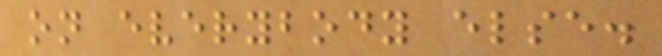on everybody else.
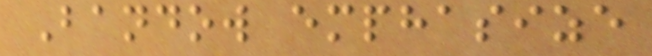Bandow emphasize
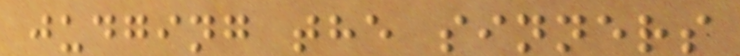judging the sinners
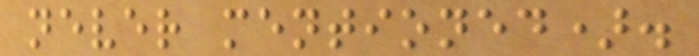never mentioned).
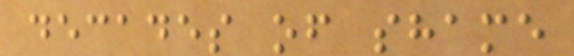decades of shame
